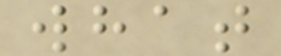what
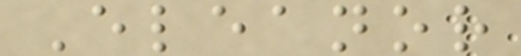Eleanor
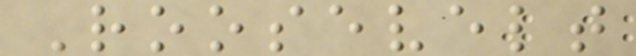Roosevelt
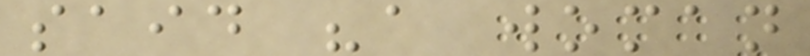said "a woman
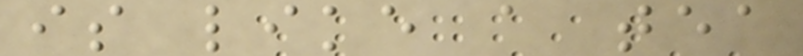is like a tea
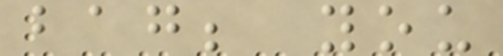bag; you
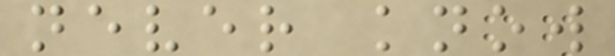never know
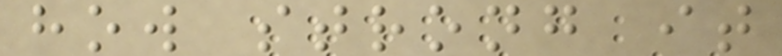how strong it
